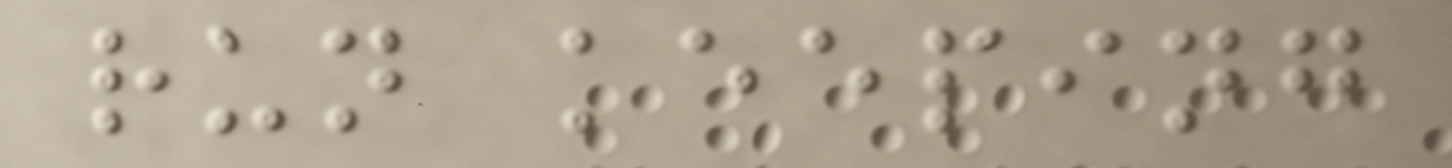run keeping
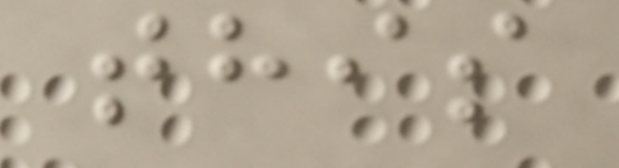this
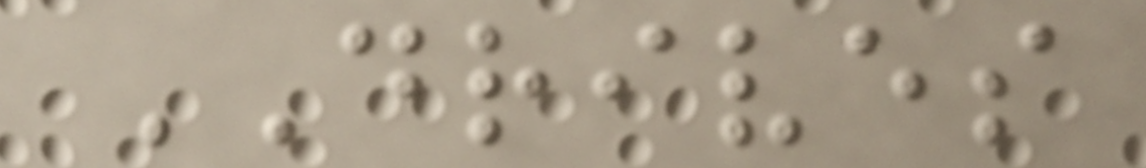DRIVES
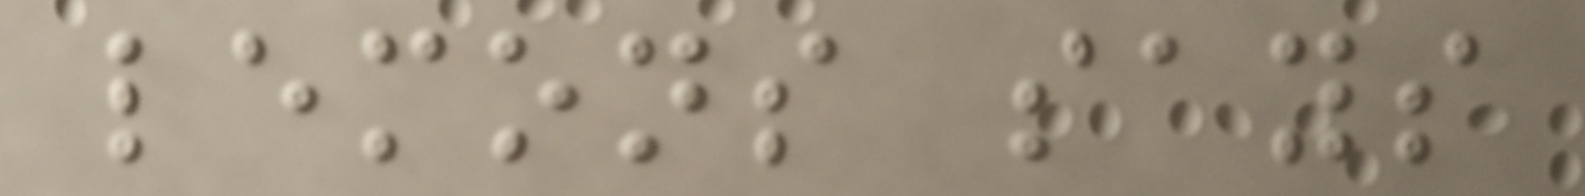lemons says
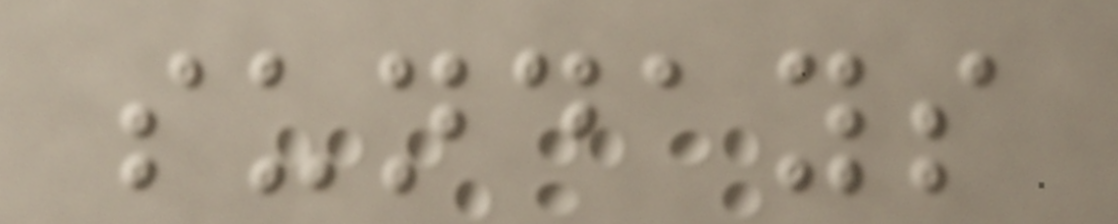sundays
